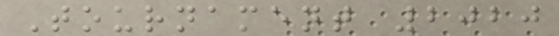Tournament 2020
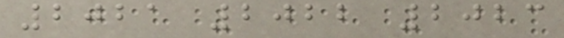2021 2022 2023
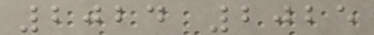2024 2025
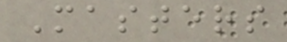Masters
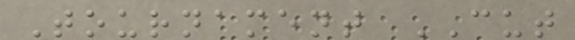Tournament CUT
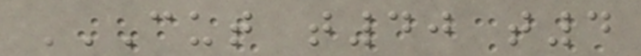CUT T40 T4
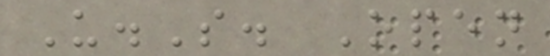U.S. Open
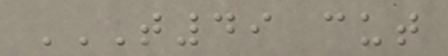T49 CUT
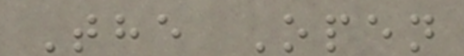The Open
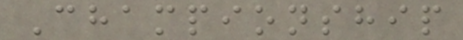Championship
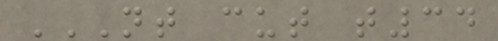NT CUT T34
